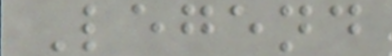Legend
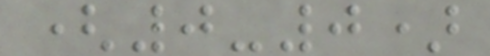(0-0)
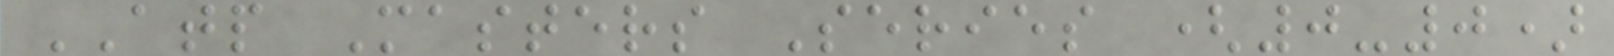ATP Masters Series (0-0)
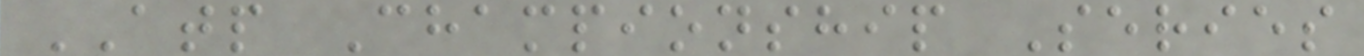ATP Championship Series
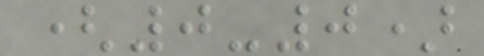(0-0)
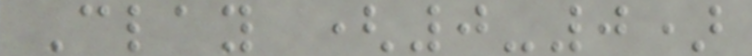Clay (0-0)
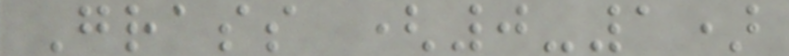Grass (0-1)
